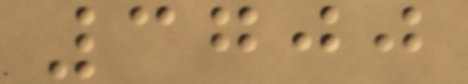3700
